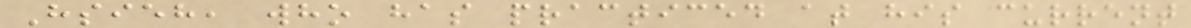Hsieh, who has practiced at his current
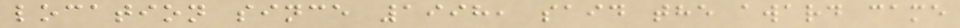location since 1998, said the award came
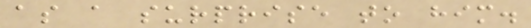as a surprise to him.
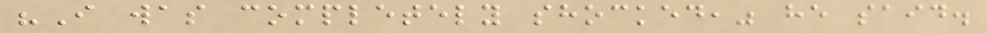"I was completely shocked," he said.
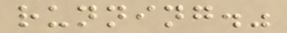running."
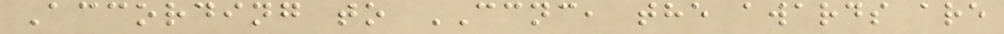According to CCNC, the awards are
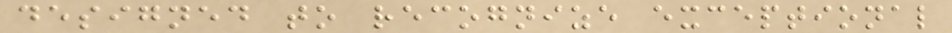designed to recognize exceptional
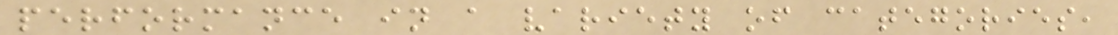performance in a variety of categories,
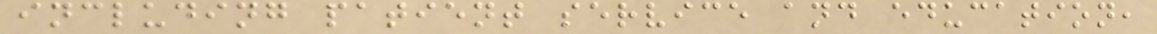including patient service and education,
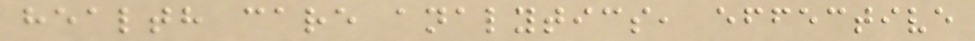health care analytics, effective
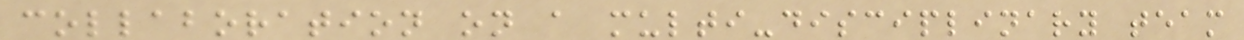collaboration on a multi-disciplinary team
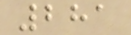281
